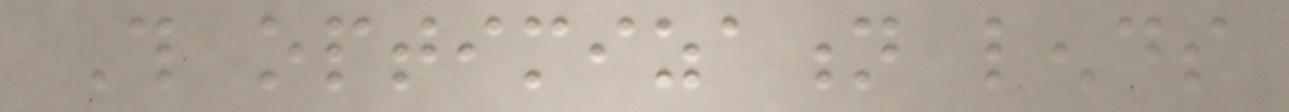This optimization lends
